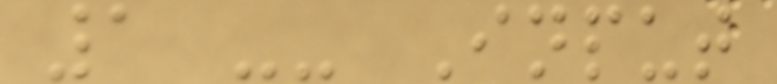1 -- Input
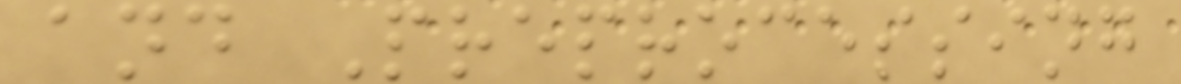and Preprocessing
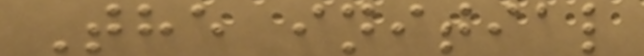The initial
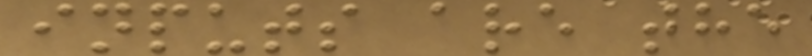inputs are the
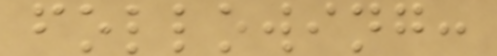following:
